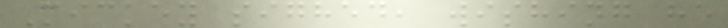Mickey sighed, wishing he
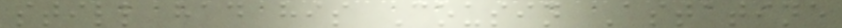still had his Cousin Astatine
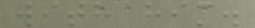with him.
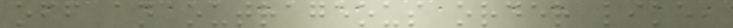off an outrageous order like,
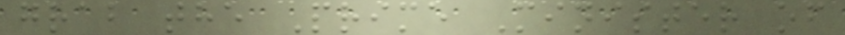grab the Prime Minister of
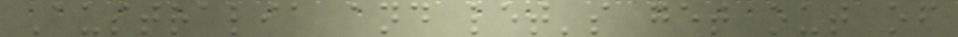Australia and let's get out of
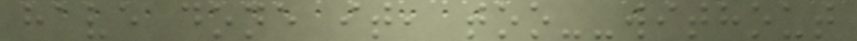have done it, too--without
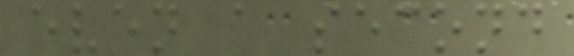even a second
